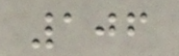106
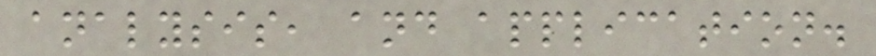analysis, and application.
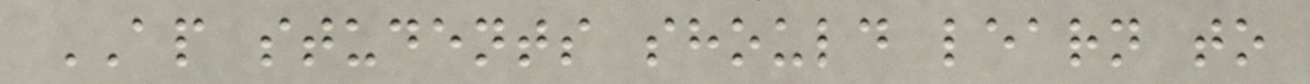AP students should learn to
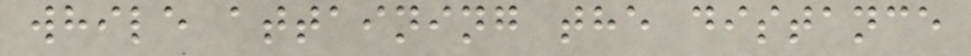while attaining the distance
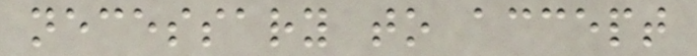necessary to accept
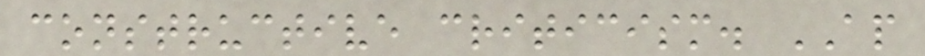constructive criticism. AP
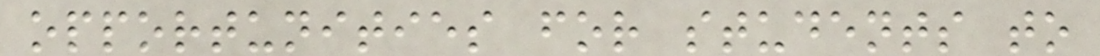opportunities for students to
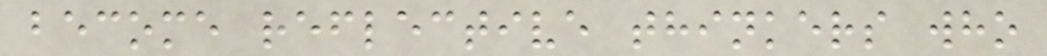become reflective thinkers who
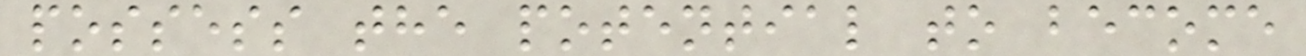possess the potential to become
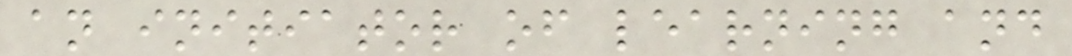an initiator of learning and
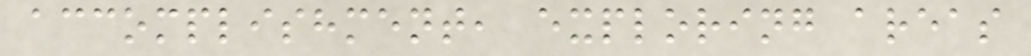accomplishment, exploring areas
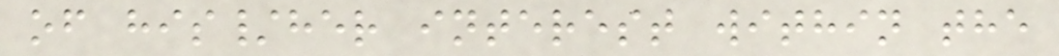of his/her interest within the
